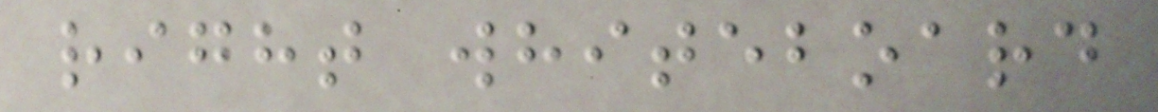right whiteboard
